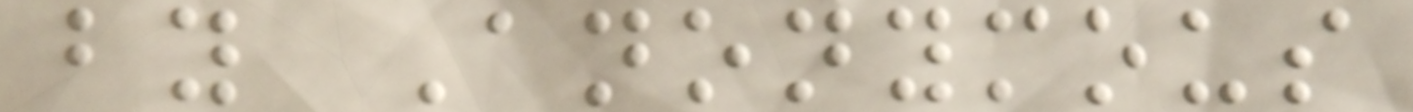by Anonymous
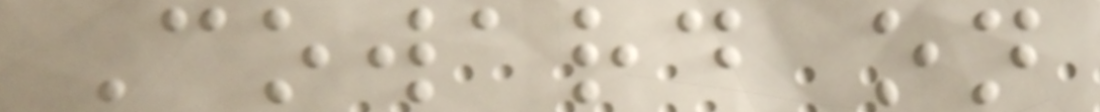Coward on
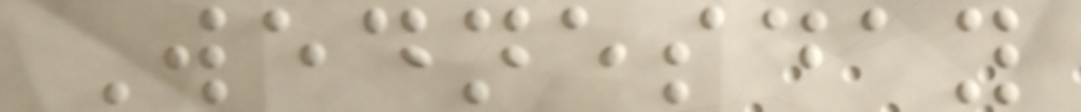Wednesday
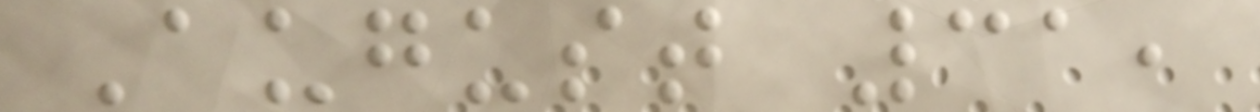August 31,
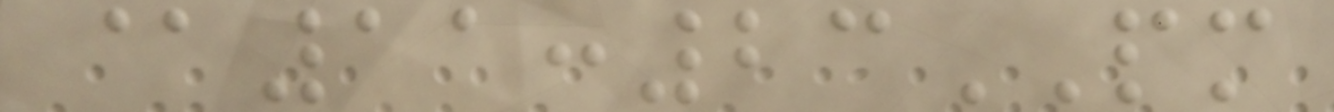@11:23PM
